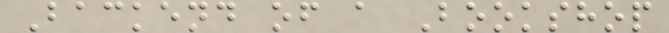Backend of a Bookshop
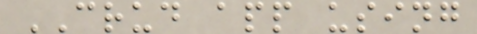CRUD app using
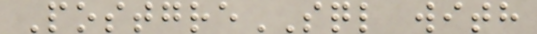PostgreSQL with
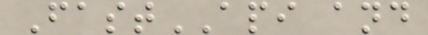FastAPI and
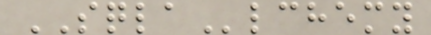SQLAlchemy
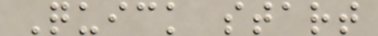Quick start
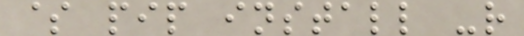$ pip install -r
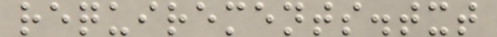requirements.txt
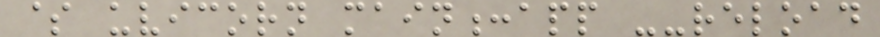$ uvicorn main:app --reload
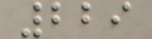229
